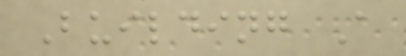Building A
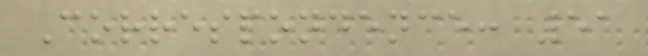Correspondence: 51
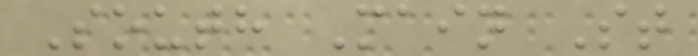South Main St
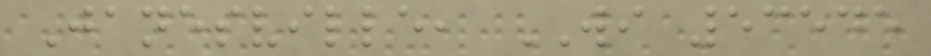Janesville, WI 53545
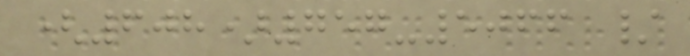(608)757-5066 /
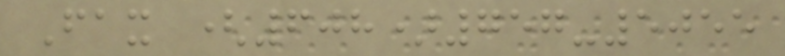Fax (608)757-5055
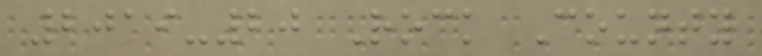2019-20 Rock County
